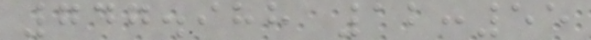747.988 12:55
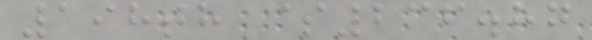198th $236.87
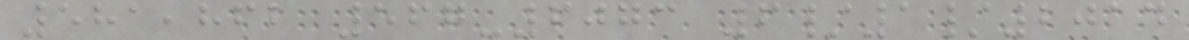581,862 567-6073 6/1/2014
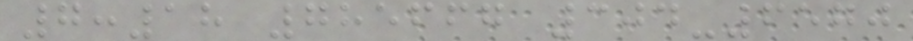7:18 785667 304-6570
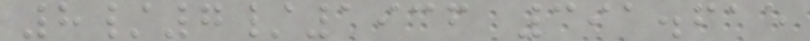8/7/1936 391.615
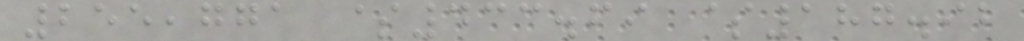255,771 $433.69 $187.92
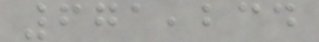671,234
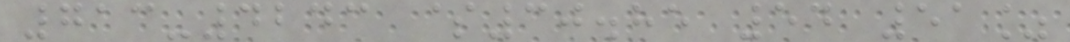713-4243 $30.85 54 51%
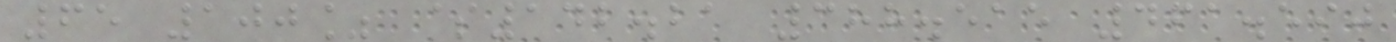65 100% $142.21 388.515 461.590
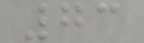73
